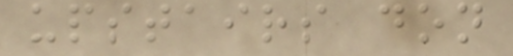upstairs don
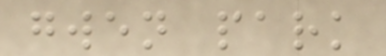gwen park
